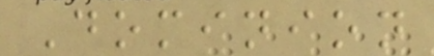Dominion
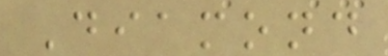Diamond
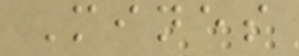Mines
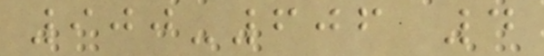900-606 4
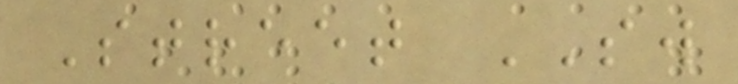Street SW
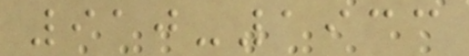910-1933
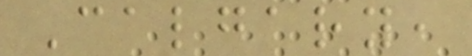Calgary,
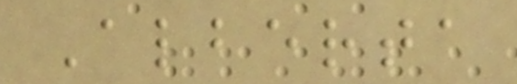Alberta
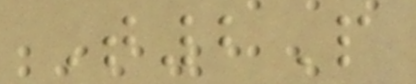T2P
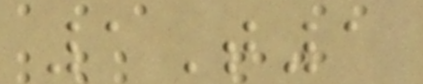1T1
